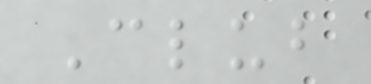Club
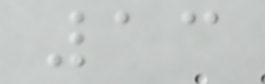13
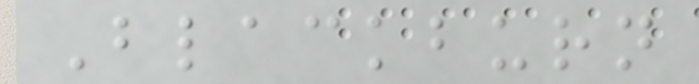Blackburn
